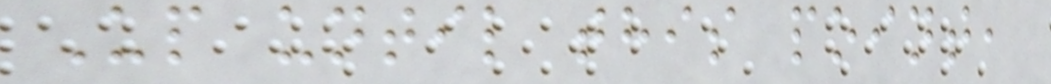Up until this point,
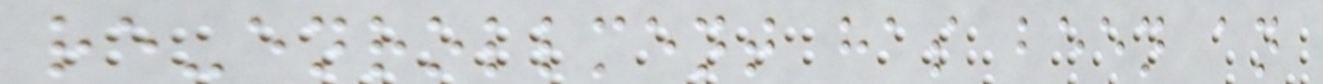re-enrollment has been an
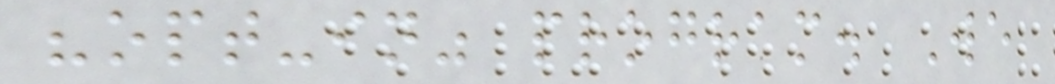"opt-in" program. We
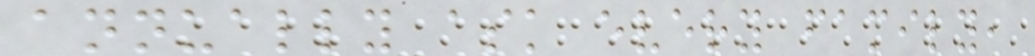annually ask every family,
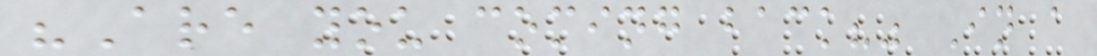"Are you coming back?" In a
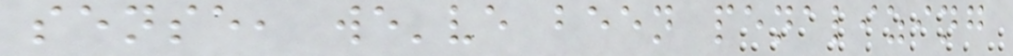sense, we've been penalizing
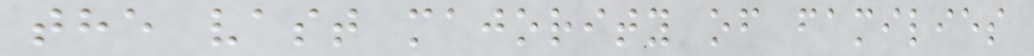the vast majority of families
